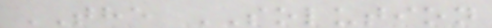THE SOLUTION
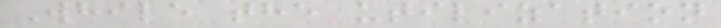While the utilization
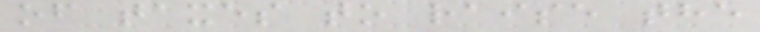of taxes to raise the
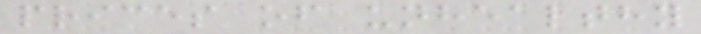prices of unhealthy
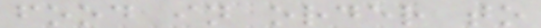food in order to
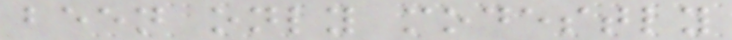been only modestly
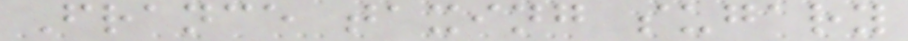France taxing sugary
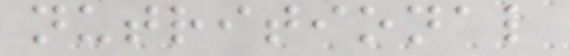nutritional
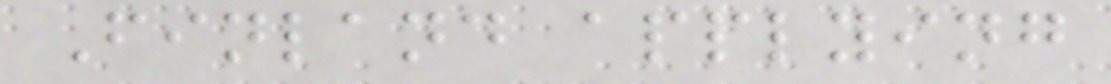Finland applying
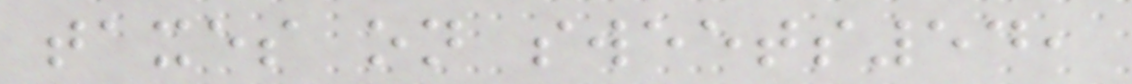taxes on sweets54,
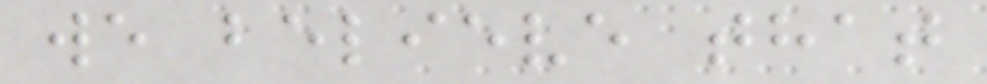we believe that
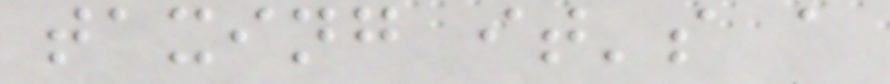taxing it's a
